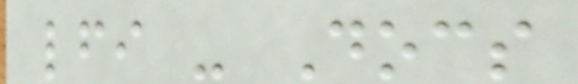lfi - Docs
